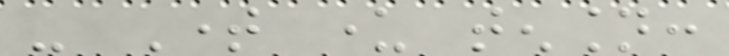- Time under tension:
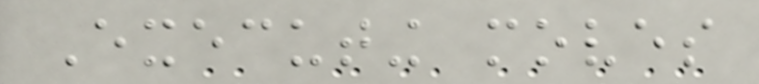Executing moves
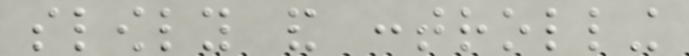slowly and controlling
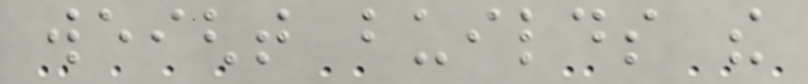weight builds the
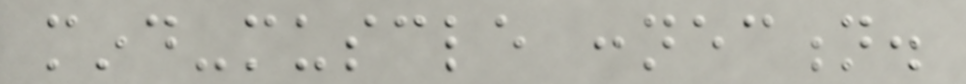mind-muscle connection.
